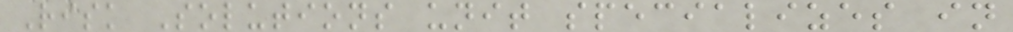Risk Solutions unit specializes in
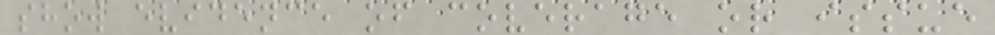show evidence of coverage or issue
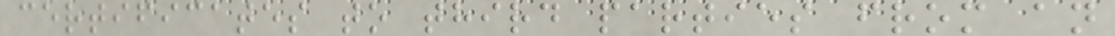certificates to third parties from an
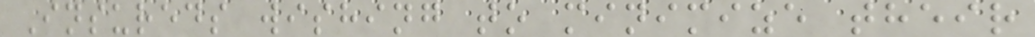Insureds wishing to minimize their
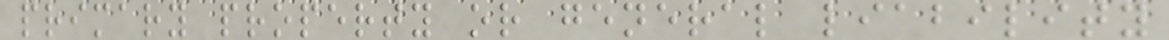primary property or general liability
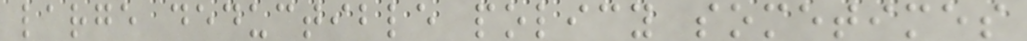large deductible policy sometimes
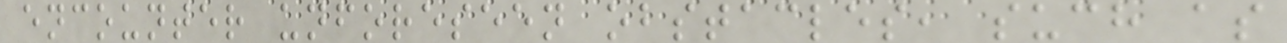encounter unforeseen obstacles, such as
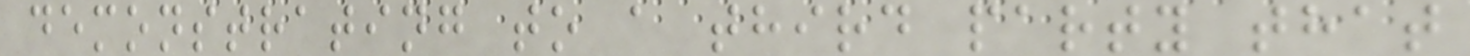demonstrating to a third party that
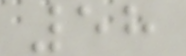58
